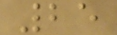25
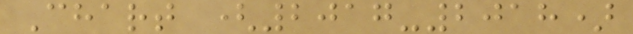Chart (2017-2018)
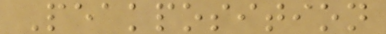Peakposition
